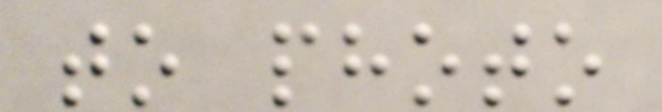to photo
